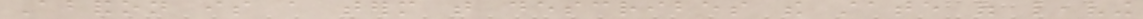Abandon is a term that describes the state of leaving
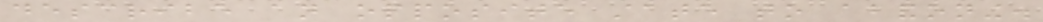describe an opposite state to abandoning.
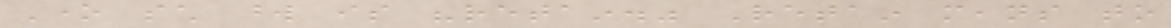One such word is "retain." Retain means to
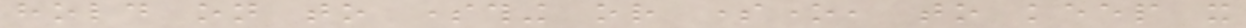hold on to something or someone, to keep it
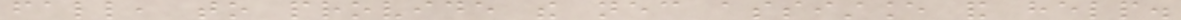fall, to provide the necessary assistance and help.
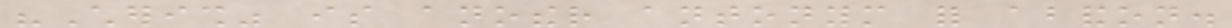"Cherish" is another antonym for abandon.
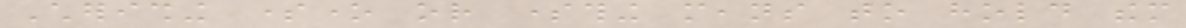Cherishing someone or something means to hold them
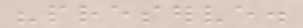"preserve.
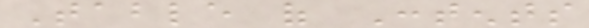Table of Contents
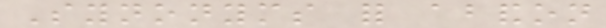Synonyms for abandon
